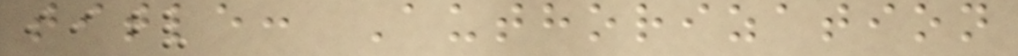title: Authorization
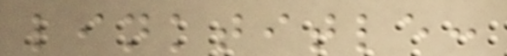linktitle:
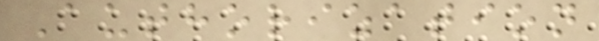Authorization
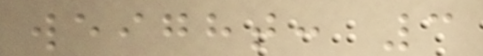weight: 3
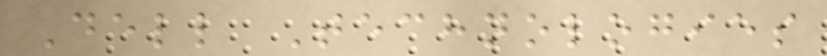Dell Technologies
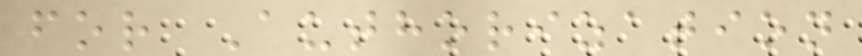for Authorization
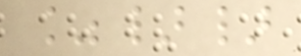%}}
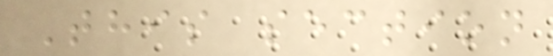This section
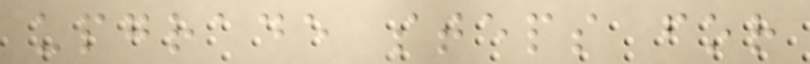upgrade steps for
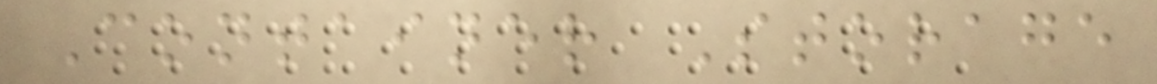Container Storage
